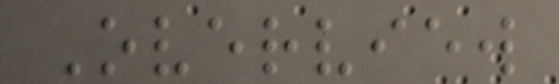Overview
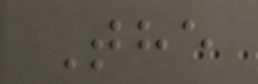The
